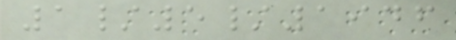1/5/1946
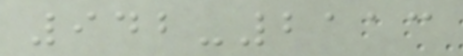942-2113
